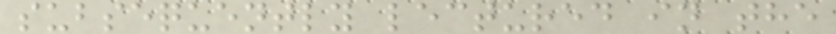subsequently lectured in the
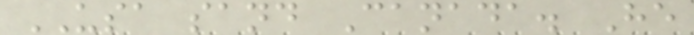USA sand Canada. He
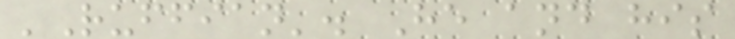'Ruffian'. He and his
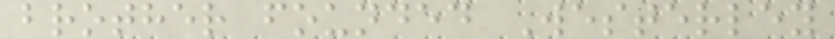brother founded Westerley
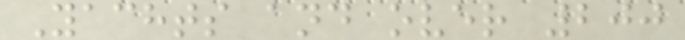Yachts and over 200
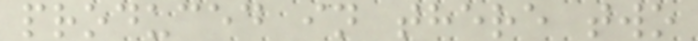produced in there two
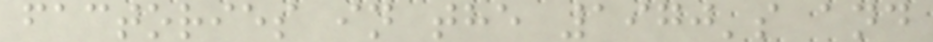factories in the 1970's and
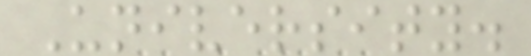University.
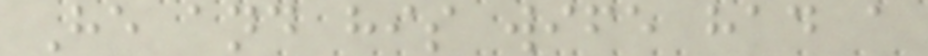He and his wife had a
